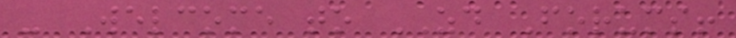- Welcome to ZD Forums!
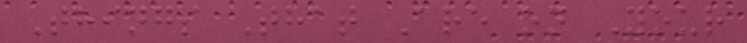Things That Are on Your
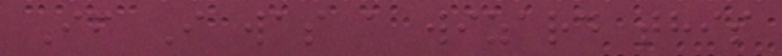If I was a wizard this
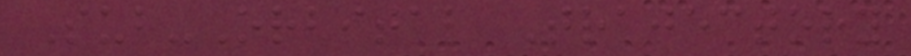Sub-Orbital Trajectory
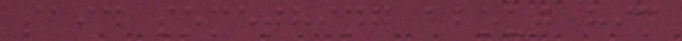said something about him
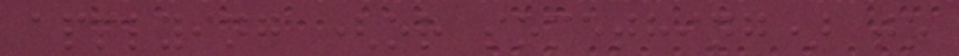applying (or something) to
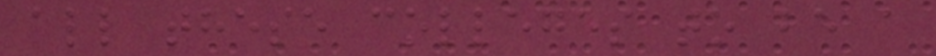all these colleges to be a
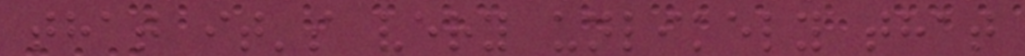that it's very unlikely that
